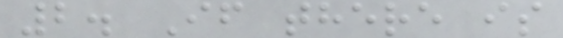2. If there is
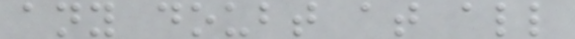any doubt at all
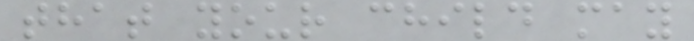that your child may
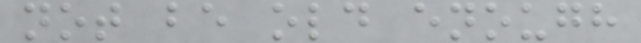not be old enough
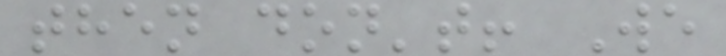then don't! We
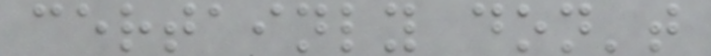certainly don't
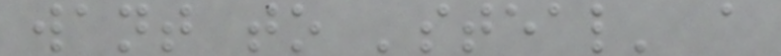want to 'steal' a
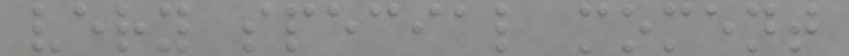very special moment
